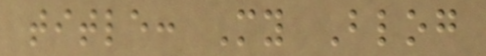title: My Blog
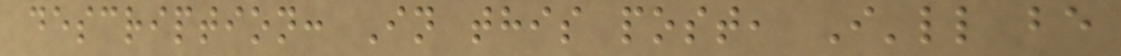description: In this post, I'll be
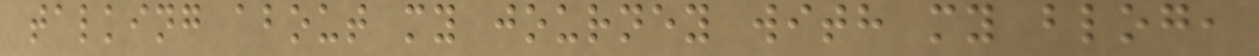talking about my journey with my blog,
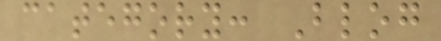category: Blog
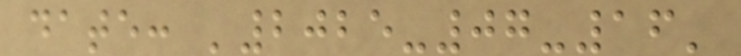date: '2025-07-16'
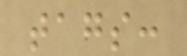tags:
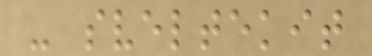- sveltekit
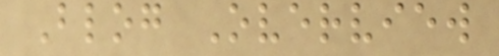Blog Overview
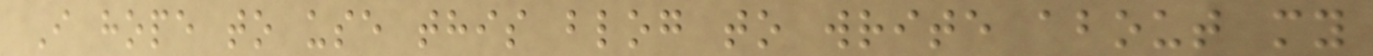I hope to use this blog to write about my
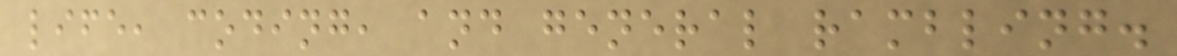life, coding, and general rambling.
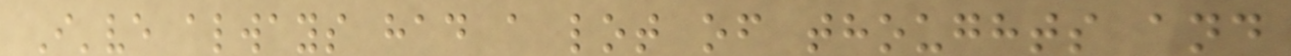I've always had a lot of thoughts and
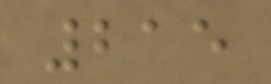215
